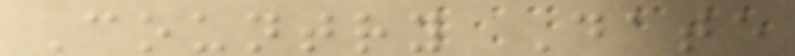Country Date
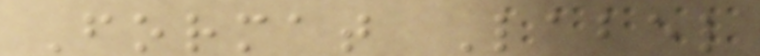Format Label
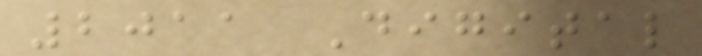2011 Digital
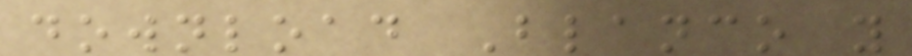download Blanco y
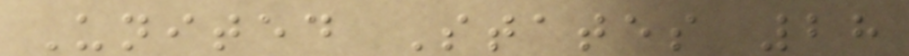United States 28
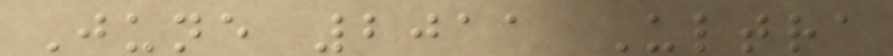June 2011 Ultra
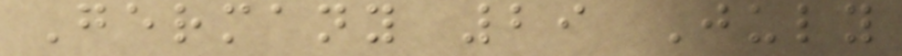Germany 29 July
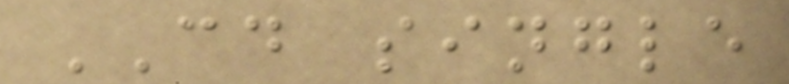CD single
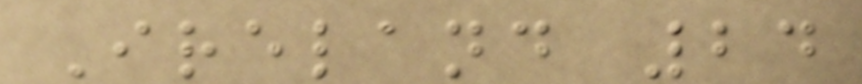Ireland 24
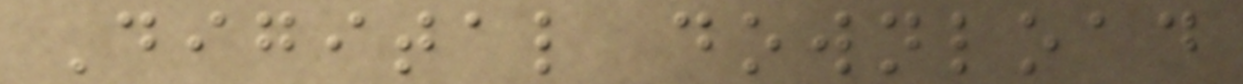Digital download
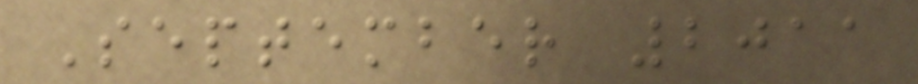September 2011
